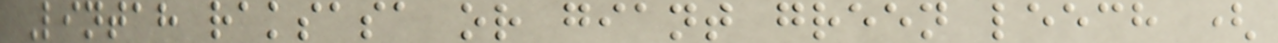Lintah raksasa or giant green leech (
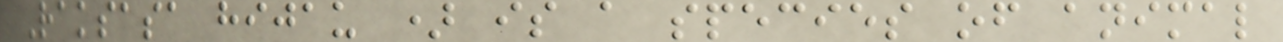Raksasa hijau ) is a species of animal
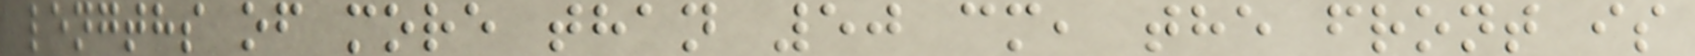lengths of more than 50 cm, the front is
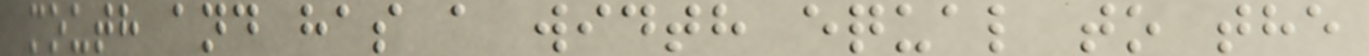mouth and has a width equal to the
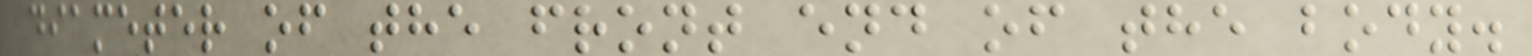diameter of the front end of the body.
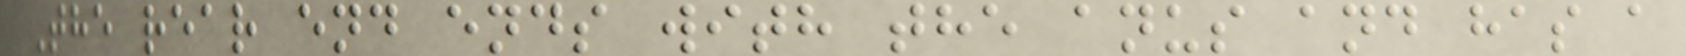The rear end ends with the anus and has a
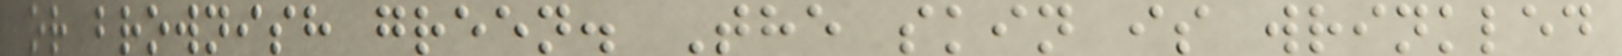or brownish green. The skin is wrinkled
